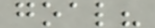goal?
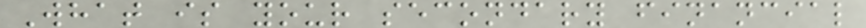What is your secondary financial
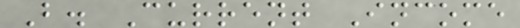B. Current Income
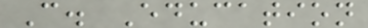C. Education
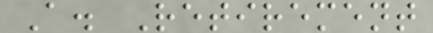A. Retirement
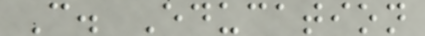C. Education
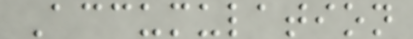Accumulation
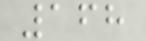168
